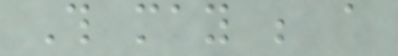This may be a
